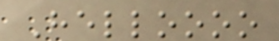Helloooo
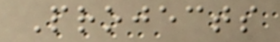Projects
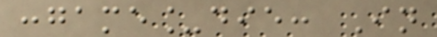:game_die: In
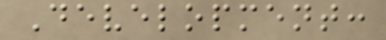Development:
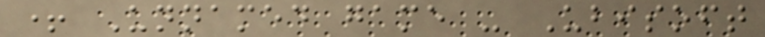+ Unnamed game - Ubisoft
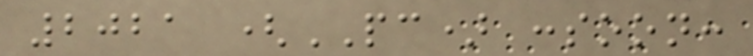2021 (PC) :soon:
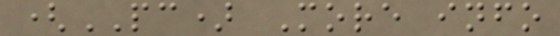(PC) More info
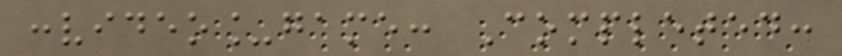:video_game: Completed:
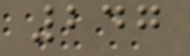247
